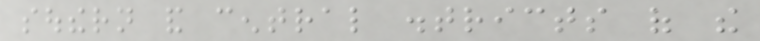southern and central districts of the
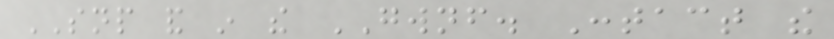SNP and in the GWNF. Contact the
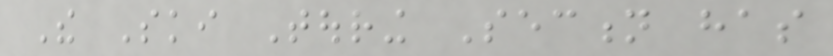The Ski Touring Section has
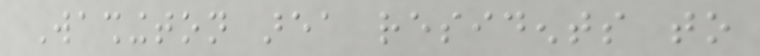Washington area residents to
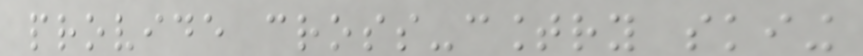provide cross-country skiing
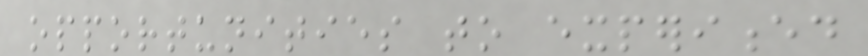opportunities to experienced
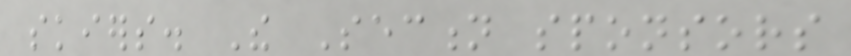skiers. The Section sponsors
